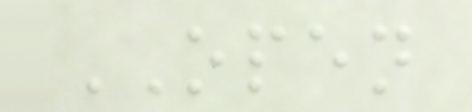OPEN
